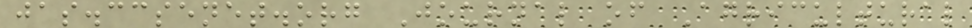jas.ccsenet.org Journal of Agricultural
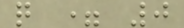q = 0
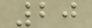20
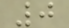0
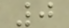0
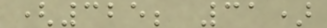(325; 31)
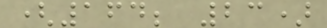(164; 23)
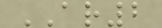AR2
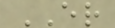ER
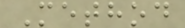Method
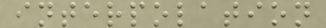interpolation
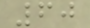60
